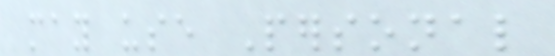may use Personal
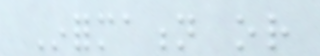Information or
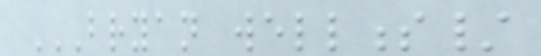BRYAN WELLNESS/
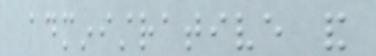administrative and
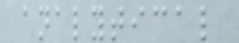analytical
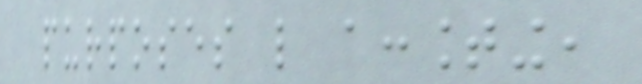purposes like accounting,
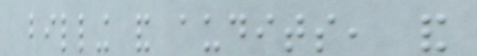billing and audits, and
